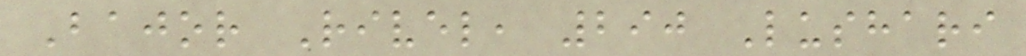Bajor Rivel, 290 Lushari
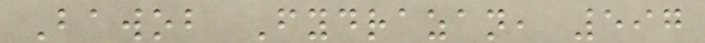Bawob Fydrazan, 597
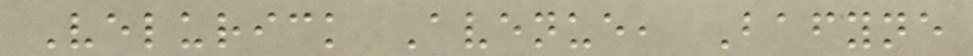Velurick Avenue, Bafyne
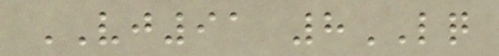VJ91 8LQ
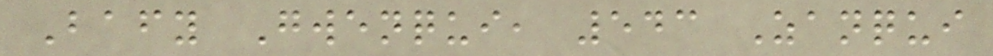Bafy Gwenqui, 543 Zanqui
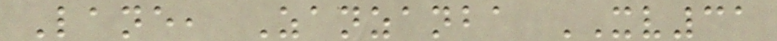Lane, Zanzanba XV31
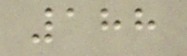188
